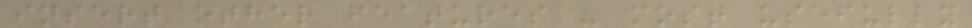insert other features - most usefully
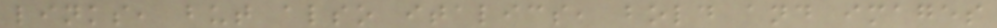links, but also italics, bold and images
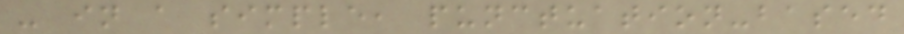- in a simple, punctuation-based
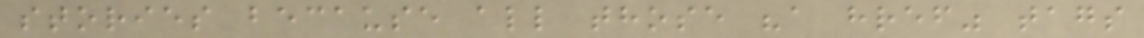stories because all those "a href" tags
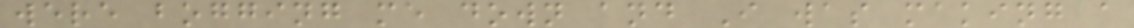were bogging me down and I was making a
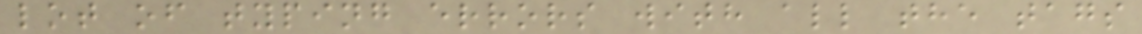lot of typing errors with all the tags
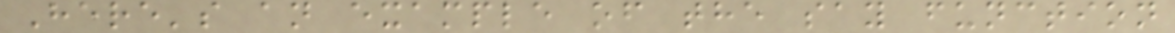Here's an example of the say function
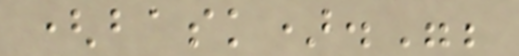(bask).";
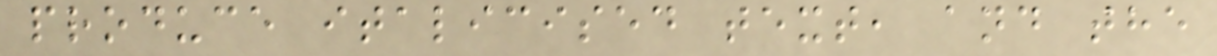produce italicised text, and the
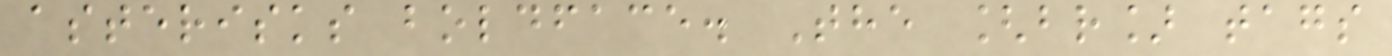asterisks boldface. The [br] tags
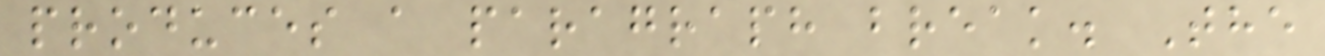produces a paragraph break. The
